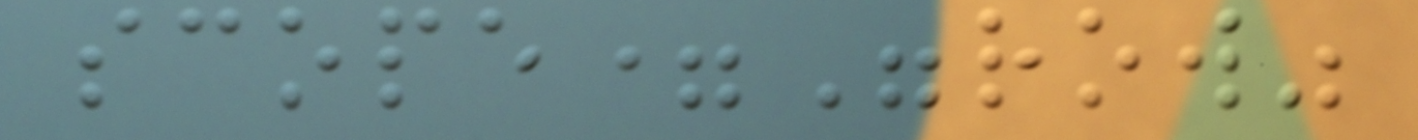scope="row"
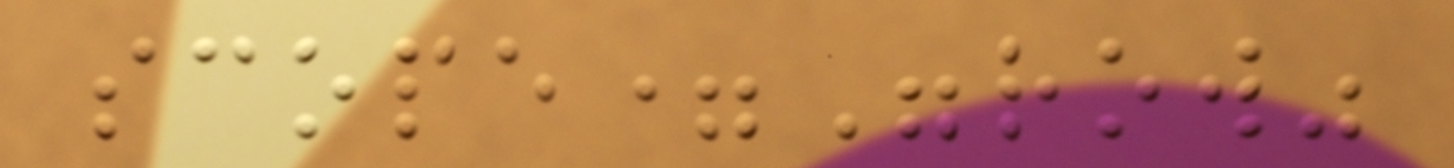scope="row"
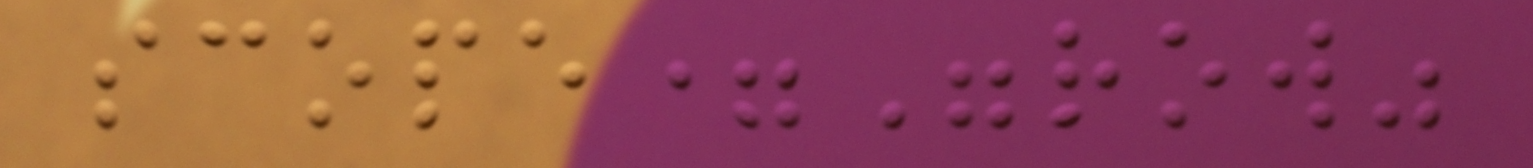scope="row"
